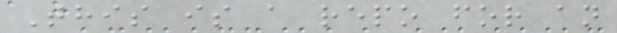This is a repo for an
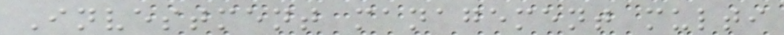Investment management multi
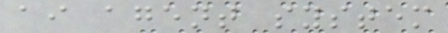ai agent system
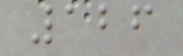126
